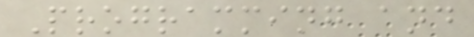Programming and
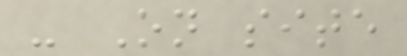- On site
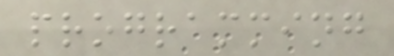programming
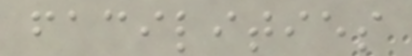facilities
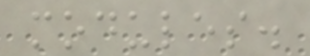modules.
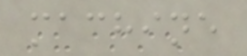machine
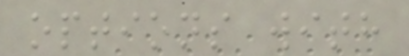options with
